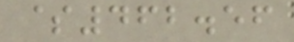$462.56
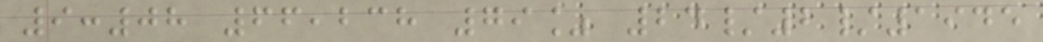9:08 66,238 79% 24/2/1945
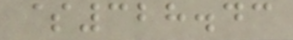$328.43
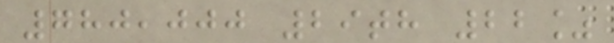780,000 29th 22%
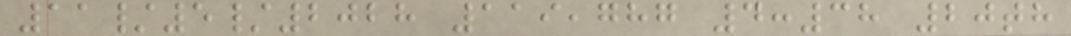11/5/2028 119,787 4:38 20th
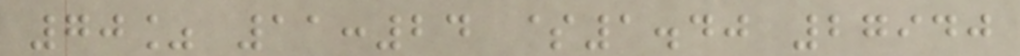70% 11:24 $1.40 27940
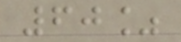60%
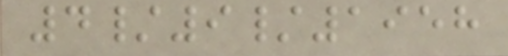4/9/1958
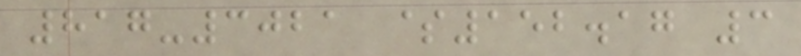817-3021 $152.17 3
